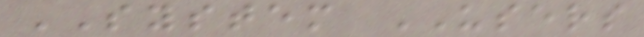SYSTEM USERS
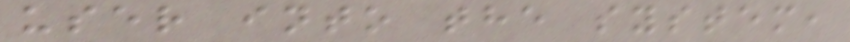user into the system,
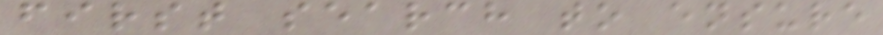first search to ensure
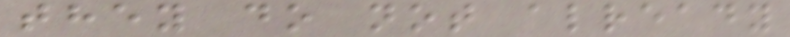they do not already
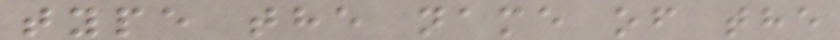type the name of the
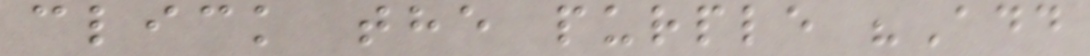click the purple "Add
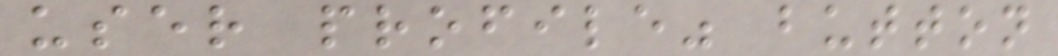user profile" button
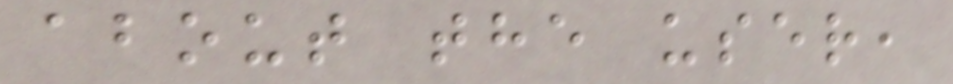about the user,
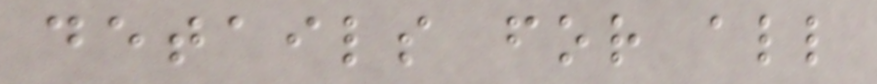details for all
